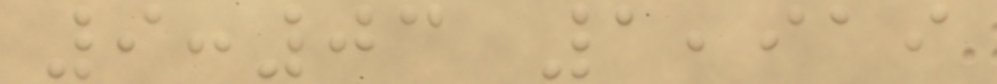9:03 1,919
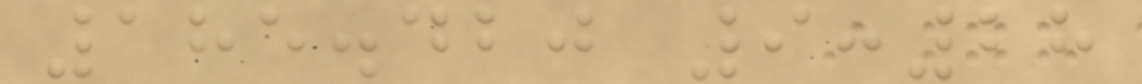185.420 9:28
